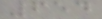654
